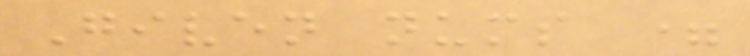Given nums =
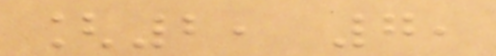[2, 7,
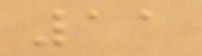11
